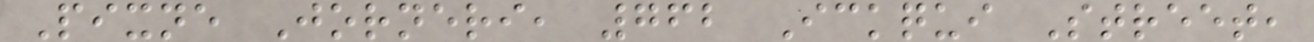Pixne Jorneri, 762 Ickqui Street,
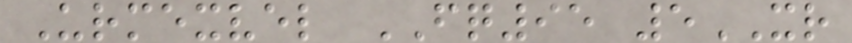Urmexvel FQ95 5XR
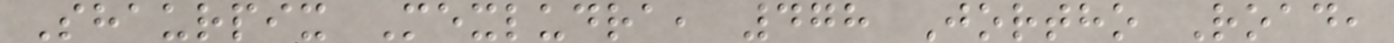Shaurpix Mexludra, 478 Jortho Road,
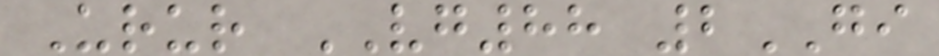Urur VG88 2GI
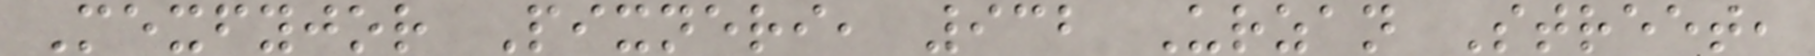Mexfyjor Pixneri, 932 Urzan Street,
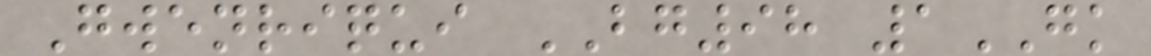Gwenriqui BG98 1GK
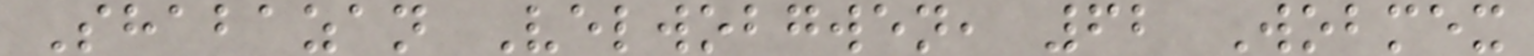Shabazan Velwobgwen, 62 Wobmex
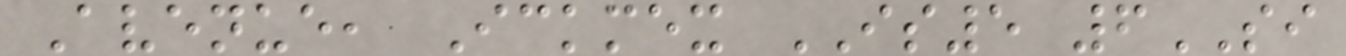Avenue, Ickmex IS5 6SI
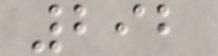292
